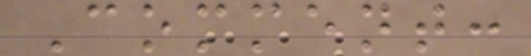Comment:
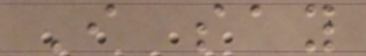I say
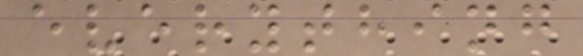everything
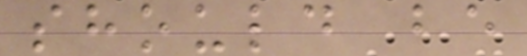should be
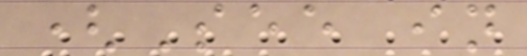(See in
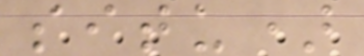situ)
